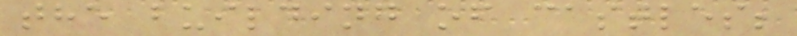the building of castles;
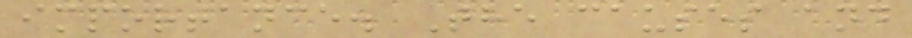importance. The causes and
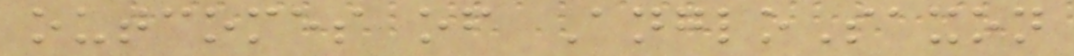outcomes of AngloSaxon
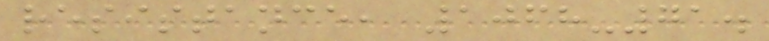resistance, 1068-71.
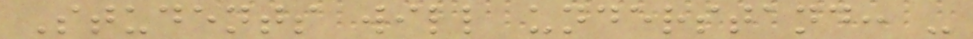Students will understand: -
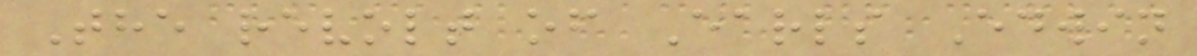The revolt of Earls Edwin
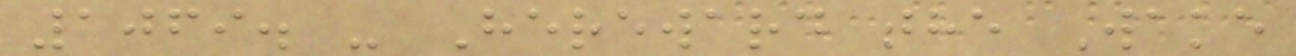1069. - Hereward the Wake
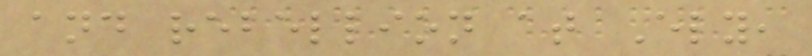and rebellion at Ely,
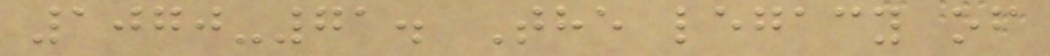1070-71. The legacy of
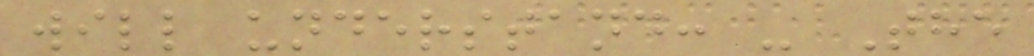will understand: - The
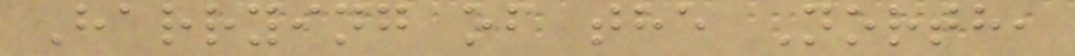Harrying of the North,
